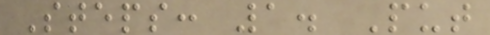Steps: 1. Put
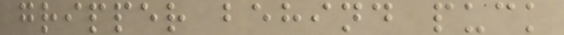gripper behind puck
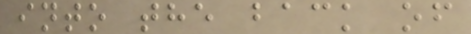into the back of
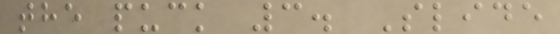the puck 3. Slide
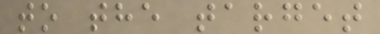to the target
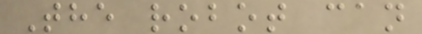The robot can
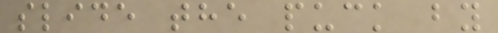slide the puck by
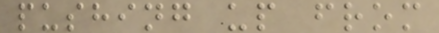pushing up from
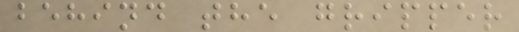behind the gripper
